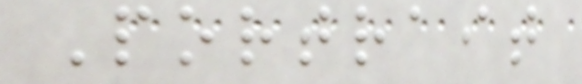Portrait
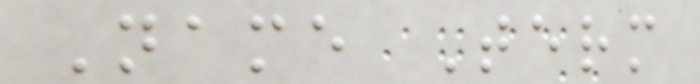Name Term
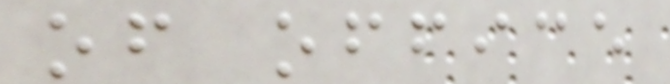of office
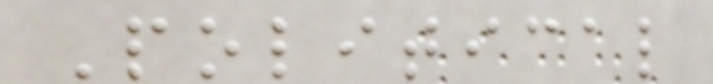Political
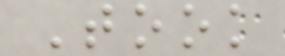Took
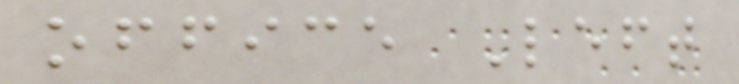office Left
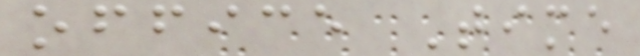office Time
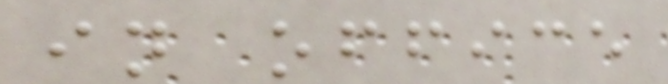in office
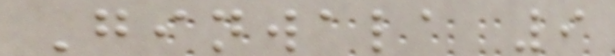Ginwala 9
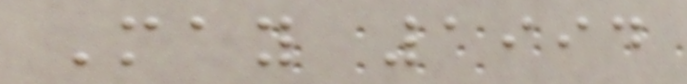May 1994
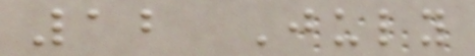12 July
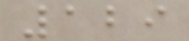129
